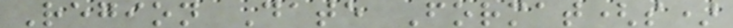Region Date Format(s)
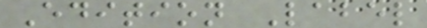Edition Label
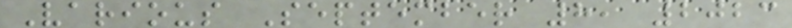Various September 8, 2023
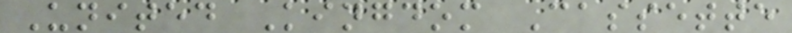United Kingdom Cassette
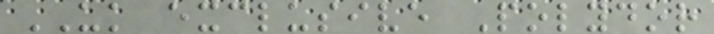UK exclusive Polydor
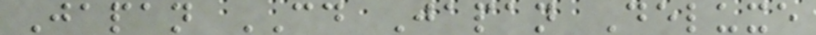Japan CD Japan Deluxe
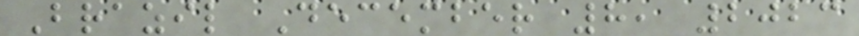Brazil December 8, 2023
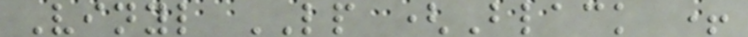Vinyl LP (Black +
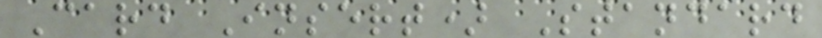Card Insert) Standard
